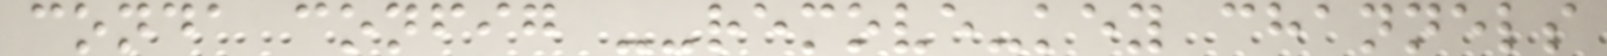conda config --remove-key channels
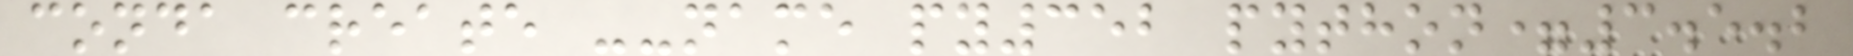conda create --name py352 python=3.5.2
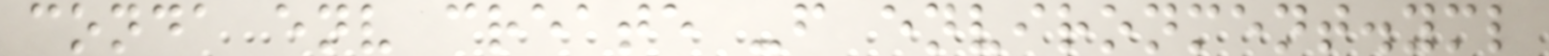conda env create -f environment.yml
